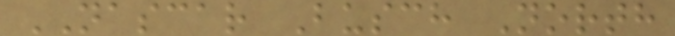NASCAR Busch North
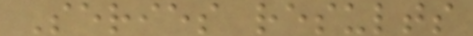Series results
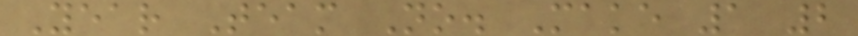Year Team No. Make 1 2
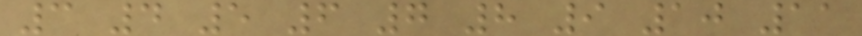3 4 5 6 7 8 9 10 11
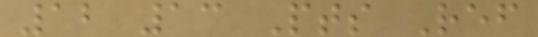12 13 Pts Ref
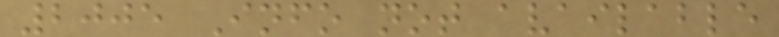2005 Info not available
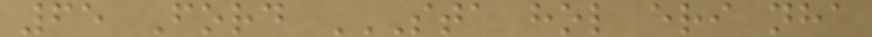65 Ford STA HOL ERI NHA
